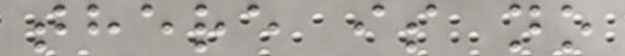there is no
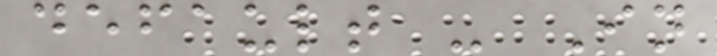default - In
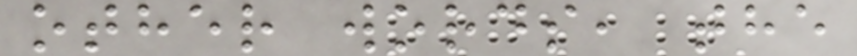other words, the
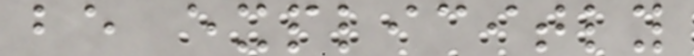be explicitly
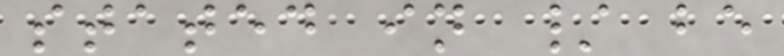stated in / be
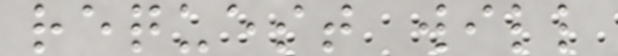request will
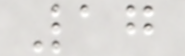17
